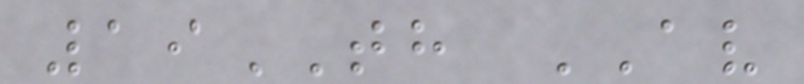19TH AV
